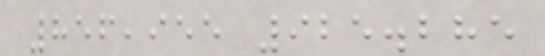856,955 925.285
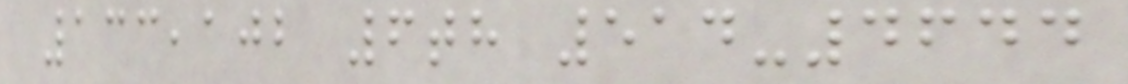133,102 6th 514-4644
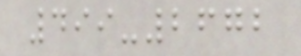499-2672
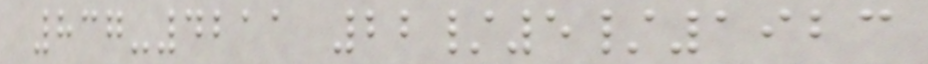837-4211 22/5/1923
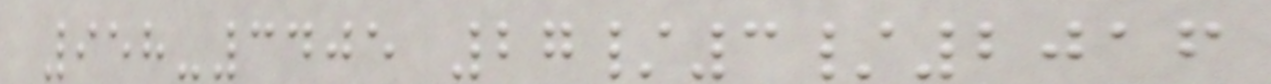958-3405 27/3/2016
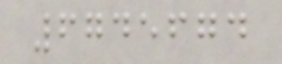6745674
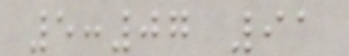5:07 91
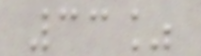33%
